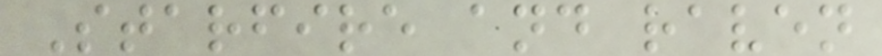Starfire and raven
